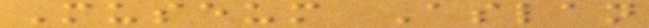Museum Aslan
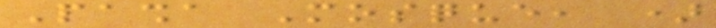Pasha Mosque, )
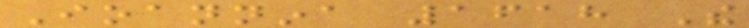Ioannina 1618 The
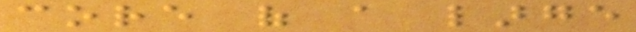core of a large
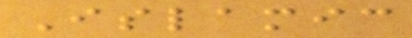Islamic
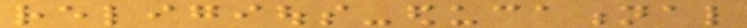religious-educational
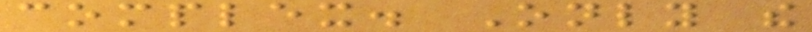complex. Only the
